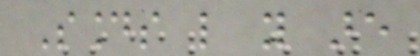Sounds like you are
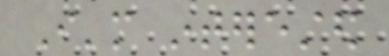I'm interested
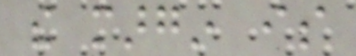the margin is
